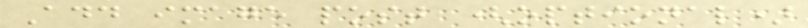Add image post (optional)
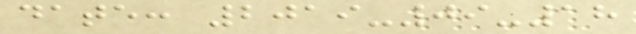date: 2019-09-18
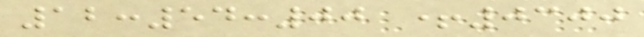12:54:00 +0300
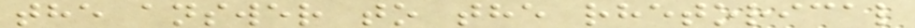the answer to the rhetorical
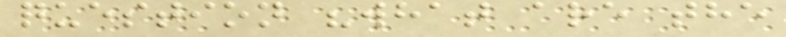question "what are the
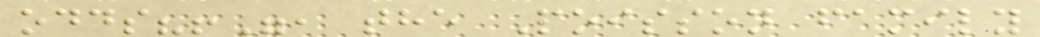odds?!", the Poisson family
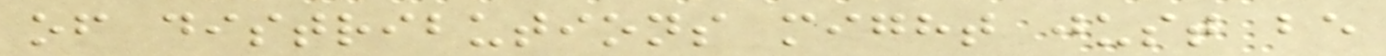of distributions might just be
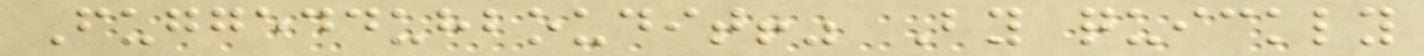Fuggedduhboudit!" By quickly
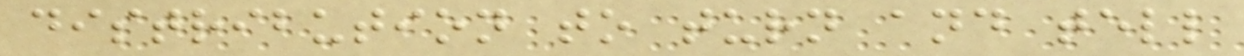distribution to turn and tell
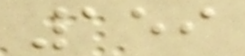159
